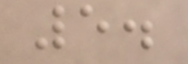5.
